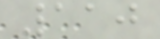110
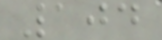104
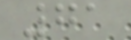71
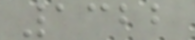1322
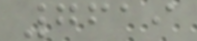7619
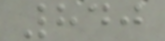840
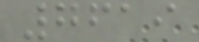7619
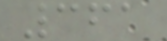361
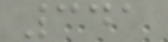341
